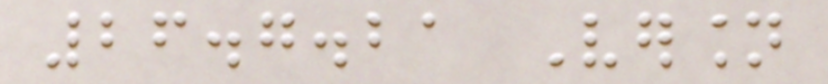26.7.21 Version
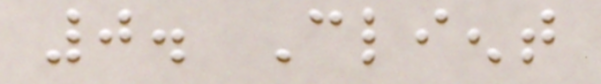0. Client
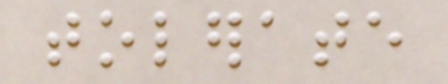tolerate
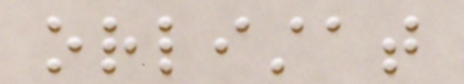orlistat
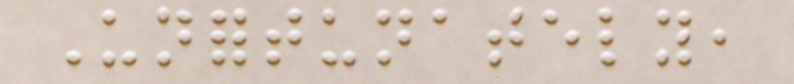Unfortunately,
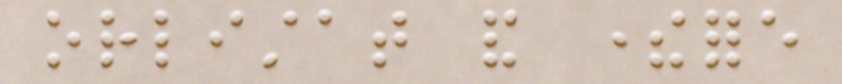orlistat and therefore
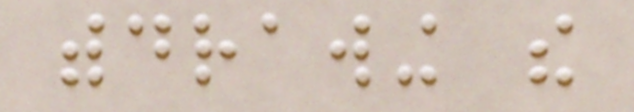withdrawing the
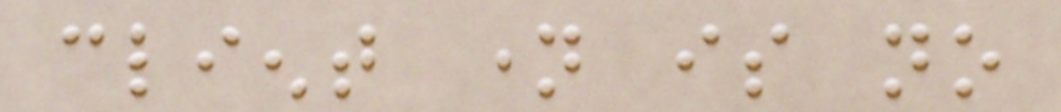client name is no
